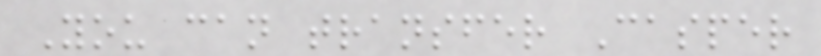You can transfer Casper
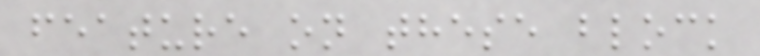feature on these block
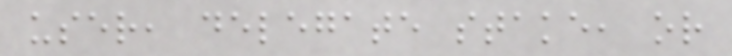user, delegate stake, or
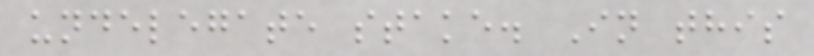undelegate stake. In this
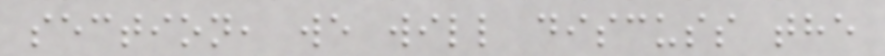section, we will discuss the
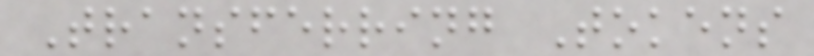Transferring Tokens
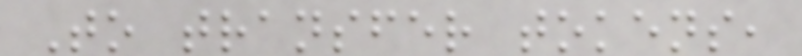To transfer tokens,
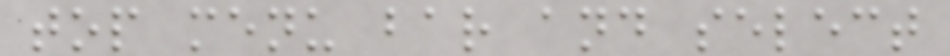top menu bar and select
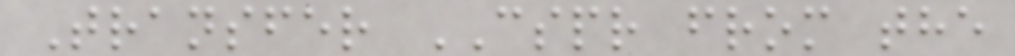Transfer CSPR from the
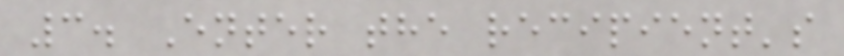3. Enter the recipient's
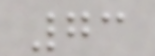73
